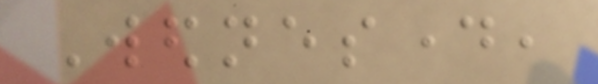Wednesday,
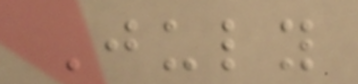July
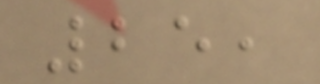25,
